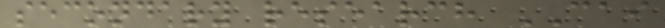secondary research CAI
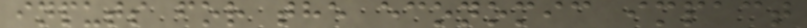inputs for the economic impact
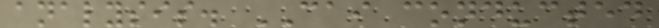analysis. CAI conducted
